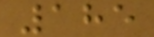185
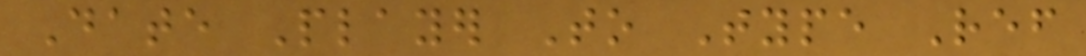Date Player To Type Ref
